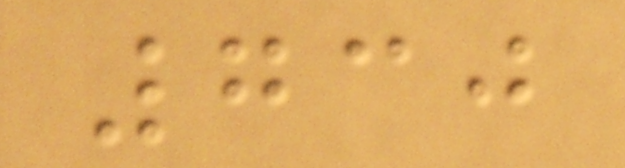730
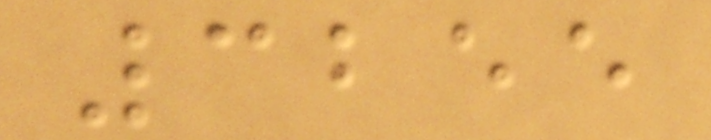3255
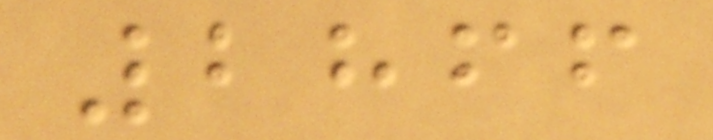2866
